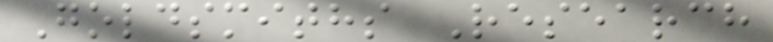Goldsmiths Research
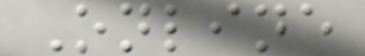Online
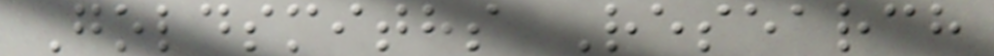Goldsmiths Research
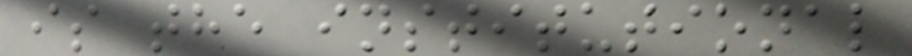is the institutional
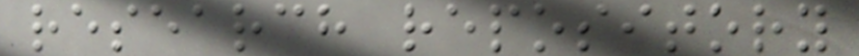research repository
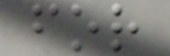for
